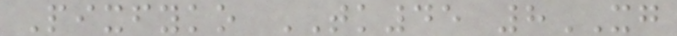Pixfyko TK45 8XG
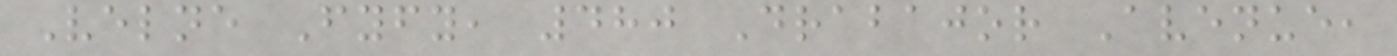Velne Fyfy, 480 Drabajor Avenue,
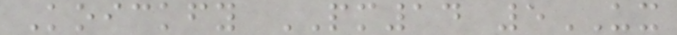Koickfy PM14 5UX
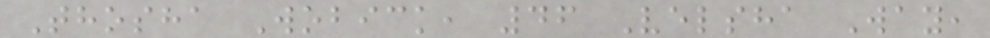Thosha Wobick, 46 Velsha Way,
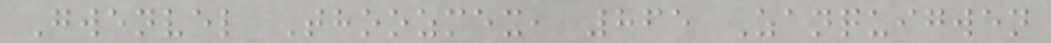Gwenvel Thoozmex, 865 Zanquigwen
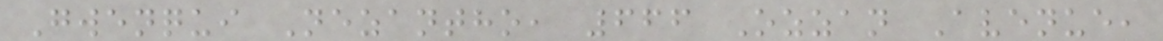Gwenqui Nezantho, 666 Ozzan Avenue,
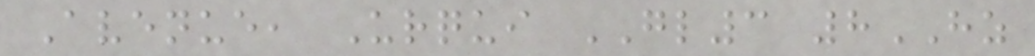Avenue, Urqui GL3 8HZ
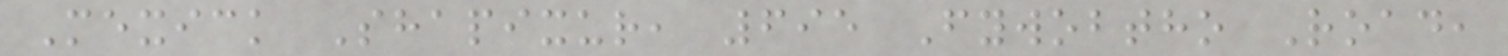Mexick Shapixur, 695 Fywobtho Road,
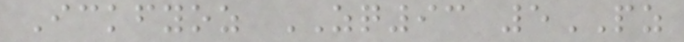Ickfyoz ZQ93 5PZ
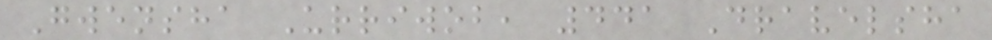Gwensha Urriwob, 441 Dravelsha
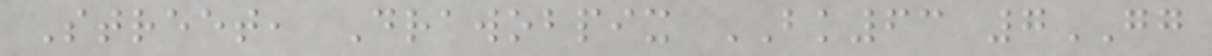Street, Drawobpix BK63 7GG
